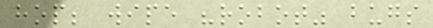hop; wipe "robot" bugs
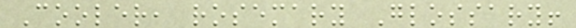Cooler, rosemary Glossary!
